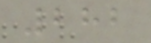282
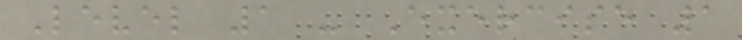Level 1 - Exercise 1
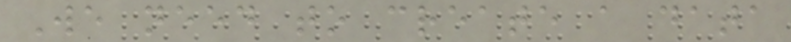We need to create a data
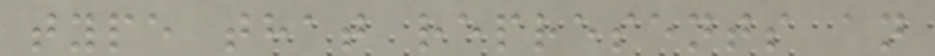type that represents an
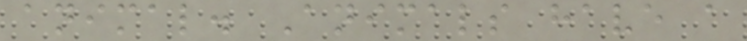animal. Animals have a
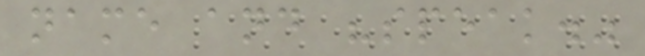name and "speak."
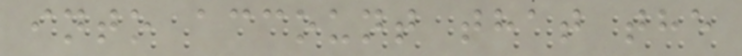into account that the
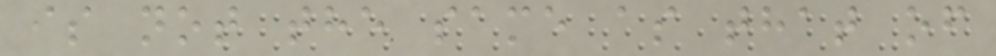is not the same as that of
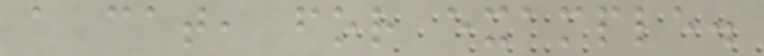a cat, for example.
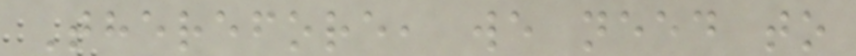Therefore, we need to
